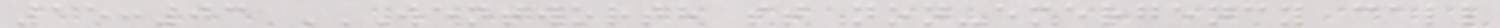15:03 WENTWORTH ST NON-EMERGENCY CALL
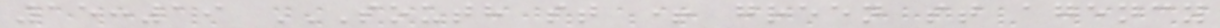15:19 SOUTH ST + GREEN ST AGENCY
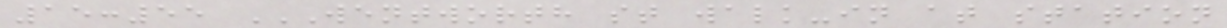15:55 WENTWORTH ST WALK-IN AT STATION
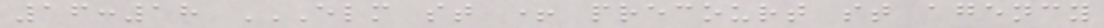16:18 ELM ST + PRECOURT ST AGENCY
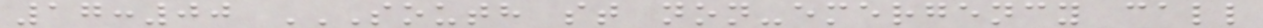17:00 SOUTH ST NON-EMERGENCY CALL
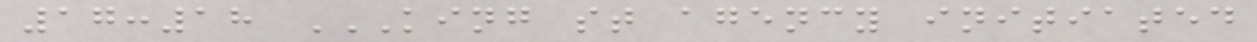17:18 KING ST AGENCY INITIATED
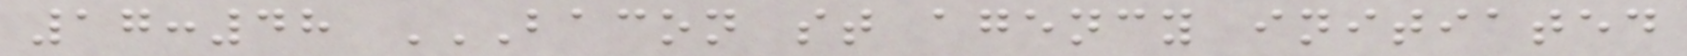17:48 BACON ST AGENCY INITIATED
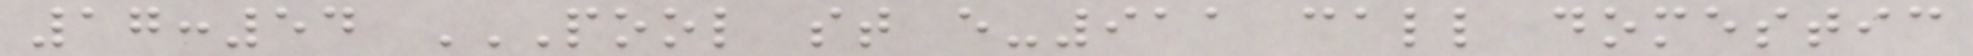17:54 POOL ST E-911 CALL DOMESTIC
